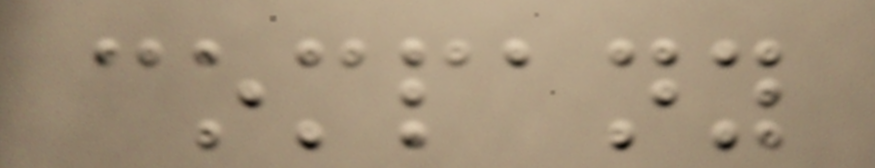company
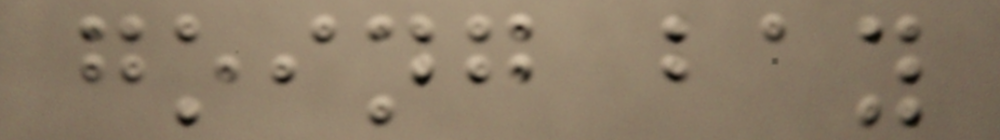going bay
